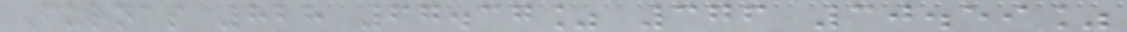Furnas 828 67.37% 376 30.59%
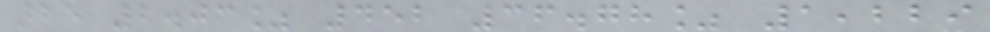25 2.03% 452 36.78% 1,229
